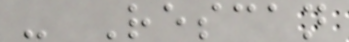- Rescan
